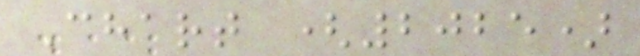Chart (2025)
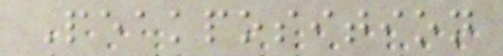Peakposition
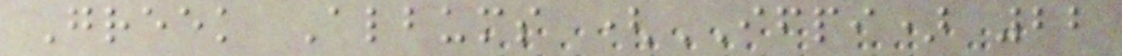Greek Albums (IFPI) 22
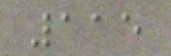115
